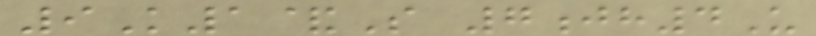9K1&S 7jh4U
